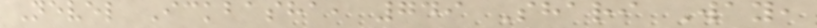Nevel Ickbasha, 749 Shari Way,
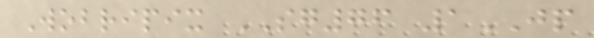Wobripix SG76 1JP
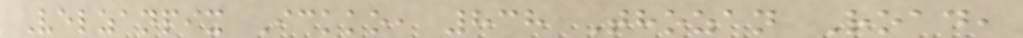Velzanpix Ickko, 838 Thozan Road,
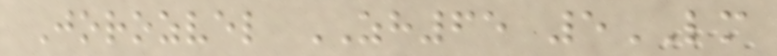Jorozvel ZH65 5LM
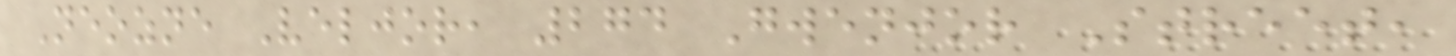Neozne Veljor, 274 Gwenjor Street,
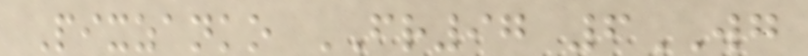Pixzanko FR97 6WG
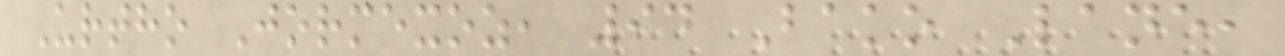Urtho Jormexoz, 94 Bako Lane,
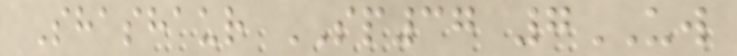Shashaur SP37 7UW
